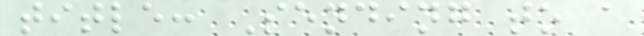title: Sending to a
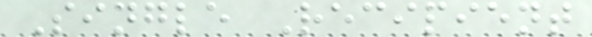Single Recipient
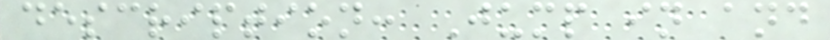description: Jump in and
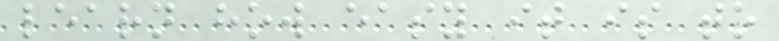learn how easy it is to
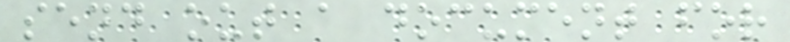send out a document for
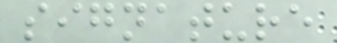signature
